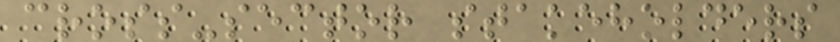cross-sector stakeholders
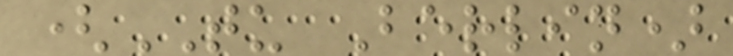(TU Berlin)
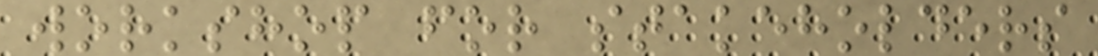workshop for stakeholders
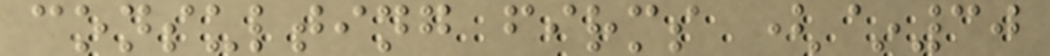consulting firms (~30
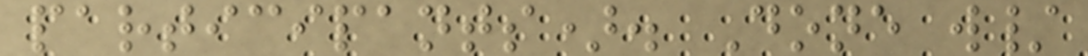participants). Done w/
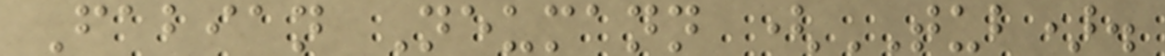Fabian Neumann (TUB).
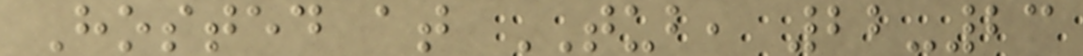Hosted at TUB, 22-23
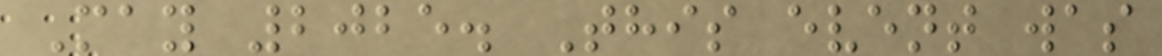May 2025. This event was
